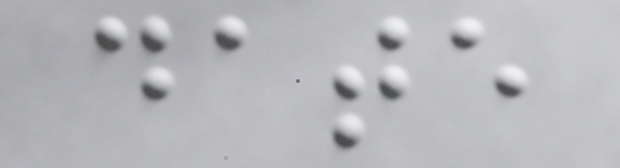date
